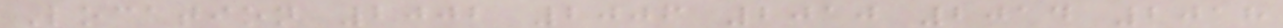Location 2002 2006 2010 2014 2018
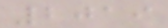2019
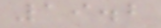19.2
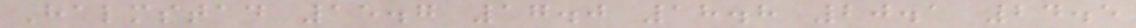Halmstad 15.7 17.0 18.8 20.1 24.5
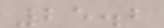25.2
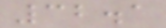32.1
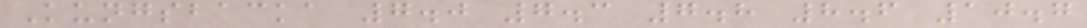Kungsbacka 7.0 7.3 7.8 8.6 10.7
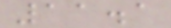11.1
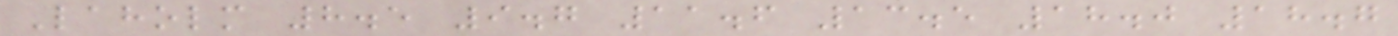Laholm 8.5 9.7 11.6 13.5 18.0 18.7
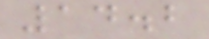14.2
